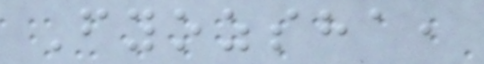Fyozsha,
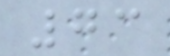73
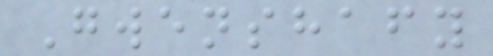Gwenshafy
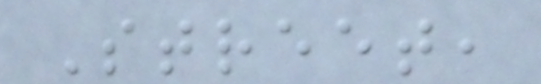Street,
